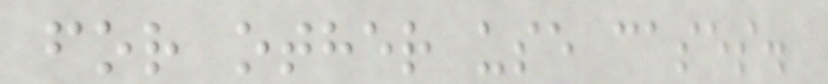for other use cases.
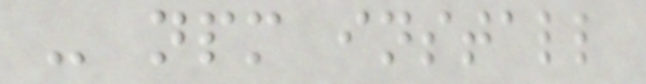- npm install
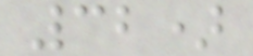32)
